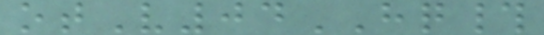otV04HQ#
